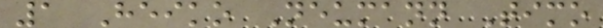1 Heiko Neumann Timo
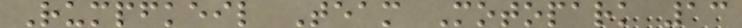Rumpfkeil Team Motopark 13
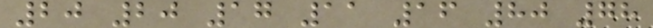20 20 17 11 16 80 78
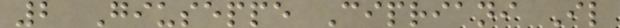2 Giuseppe Cipriani Il
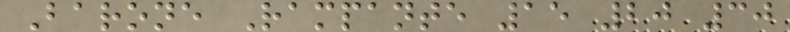Barone Rampante 15 20 30
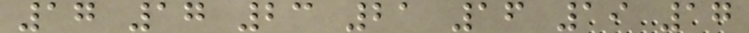17 17 23 21 16 19 17
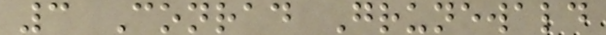3 Conrad Grunewald
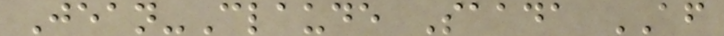Jean-Claude Saada AF
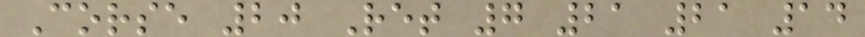Corse 20 Ret 7 21 21 14
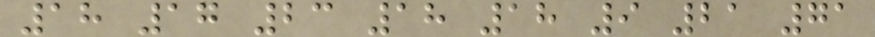18 17 23 18 18 9 21 71
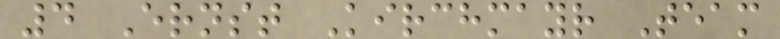4 Ernst Kirchmayr Team
